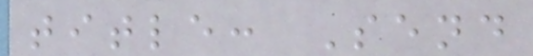title: Send
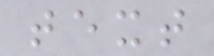text
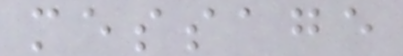message
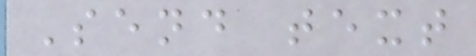Send text
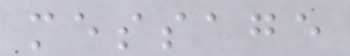message
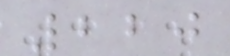220
